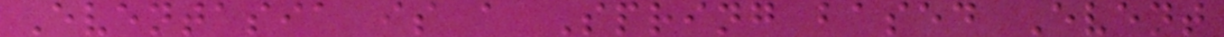Eventasia is a Spring based Event
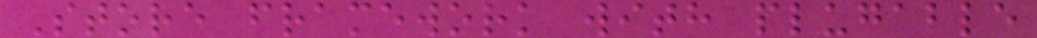Store framework with plugable
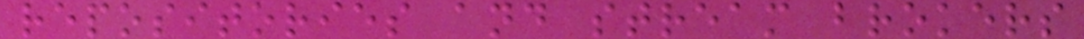repositories and stream brokers
